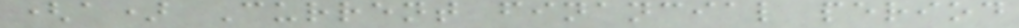(a) Current financial period
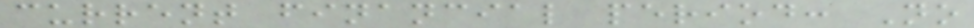current financial period: No
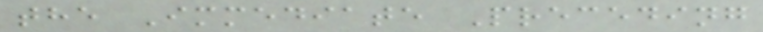the Immediate Preceding
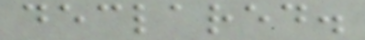declared.
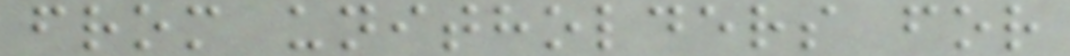from unitholders for
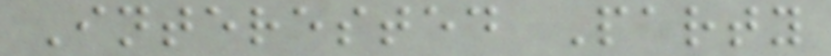Interested Party
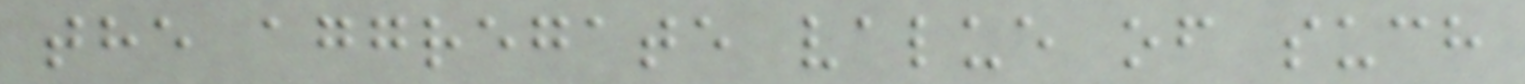the aggregate value of such
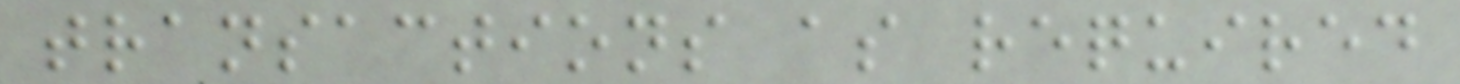transactions as required
